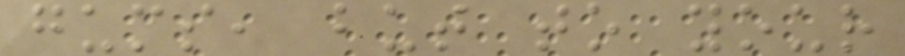gums, but to your
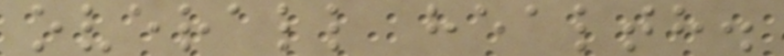overall health.
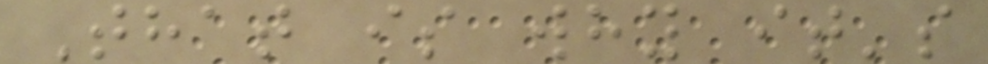That is why it's
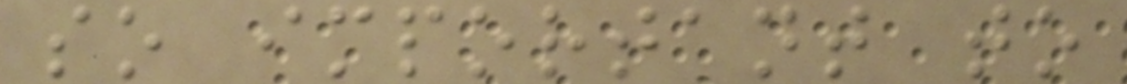so important to
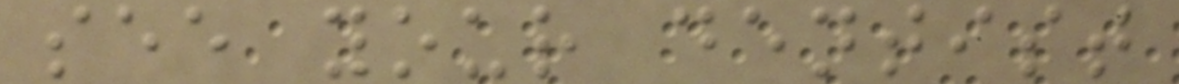see your dentist
